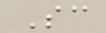Sc
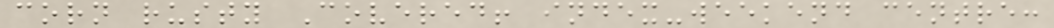corn rusty Covered! index-weekend centre:
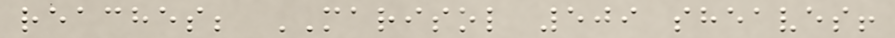reaches; MARISOL 509 sheaves!
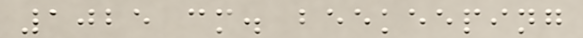1025 cm. beekeeping
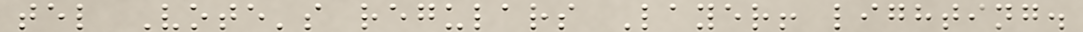tel Vote's regulars Layer! lighting.
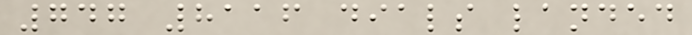747 8116 dials landed
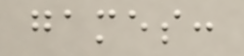games:
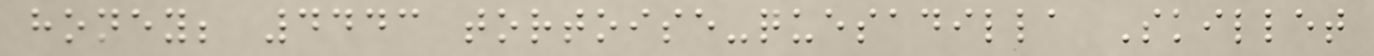honey; 4443 tortoise-quesadilla Skillet
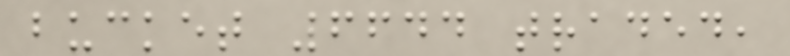bucket 6644 traded,
